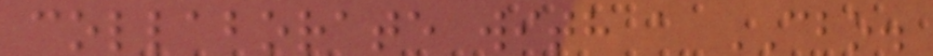collaborate with a CBO.
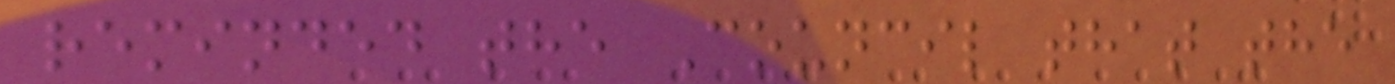reminded the Council that the
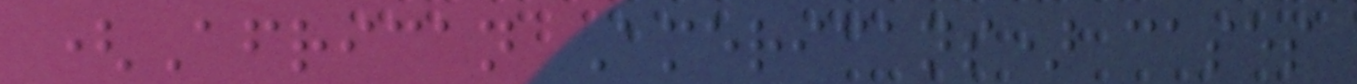(African Americans) cases
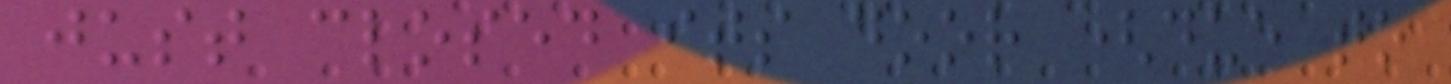just closed its door (due to
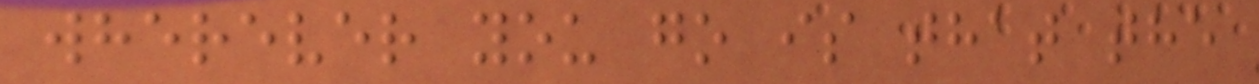wherever you go is that the
